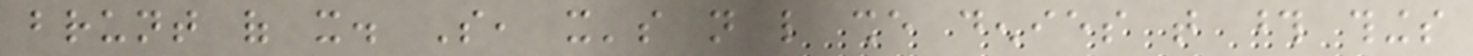brunt of it. So, it's not like she denies that those things
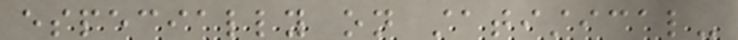especially on statistical-
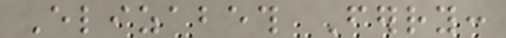Elizabeth Ferry:
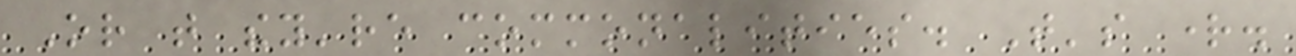Or that they're commonalities. That's right.
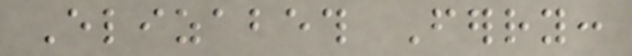Elizabeth Ferry:
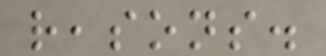reasons.
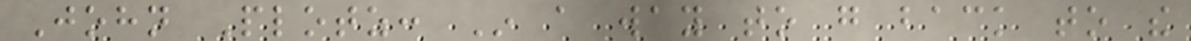John Plotz: In a way to go back to the
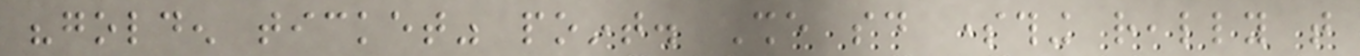"golden ticket" point. She said something really that
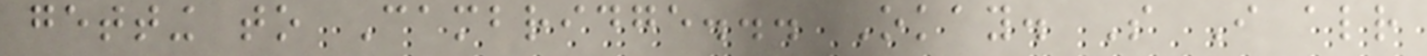getting to Cambridge... Okay. So I already
